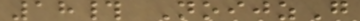18# NoijzG
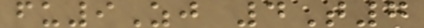fu9Zj 4T7
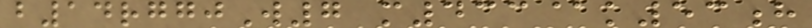b14rggjW7 m433@k53h
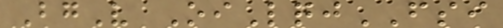BgV OiLqjFSI
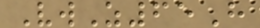VwZ65H
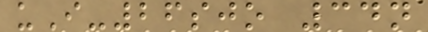uI-26sjo 34n
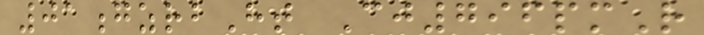01gzrbHt Cj796pmR
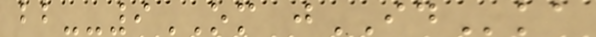bb--9OM jIDka
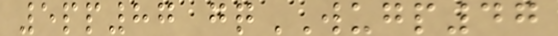5pp87 gqWUGP47
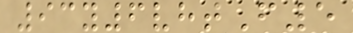93y6vhtF5
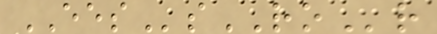EESsROr
